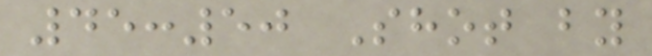45:50 Shot by
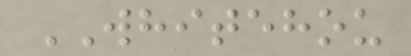WHITEHOU
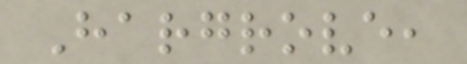Hargrove,
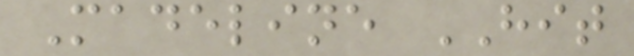Madeline HIT
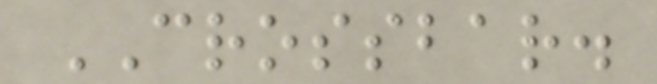CROSSBAR.
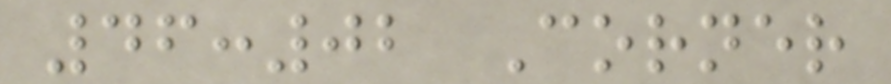46:02 Corner
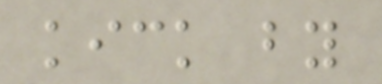kick by
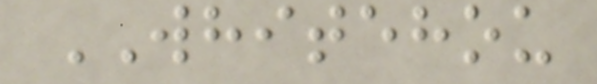WHITEHOU
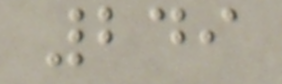249
